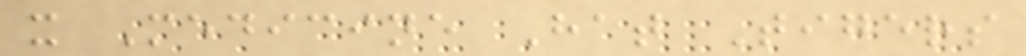x Medicine Hat Tigers
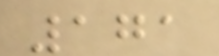171
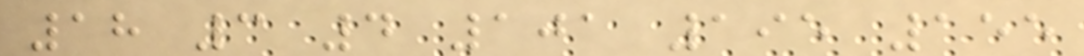18 3 4 101 195 155
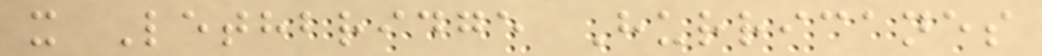x Lethbridge Hurricanes
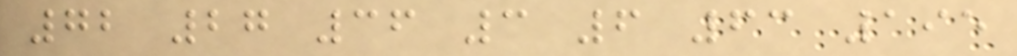72 27 36 3 6 63 195
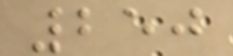250
